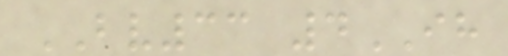BV33 4IH
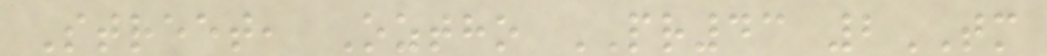Street, Oztho PR43 2TM
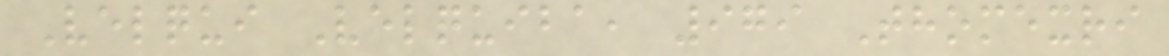Velqui Velquiba, 979 Thomexri
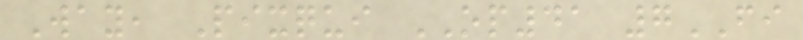Way, Pixqui OP41 7FI
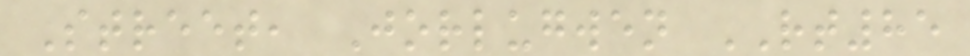Street, Jorlugwen RT85
